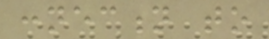connection to
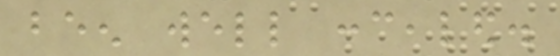been well concealed.
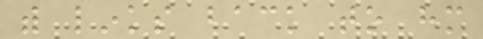with links back to him
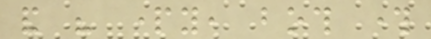and his party, both through
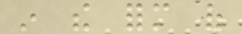in the form of
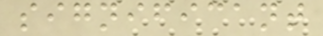significant
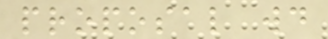proposal would
